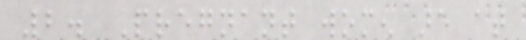2. Pregnant women are at
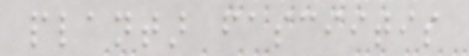plantar fasciitis
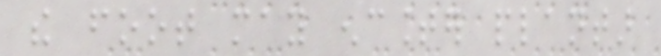the foot may encounter plantar
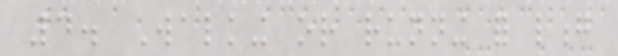4. Walking or running for long
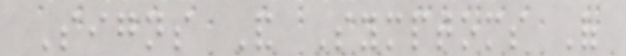Signs And Symptoms Of
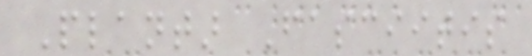Plantar Fasciitis
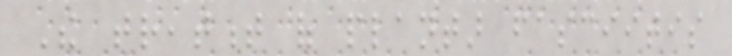The treatment of plantar fasciitis
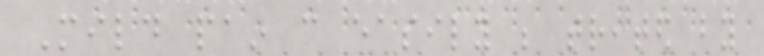Mild pain can easily be treated by
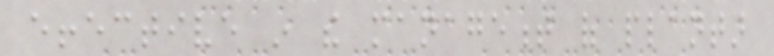effective in the management of plantar
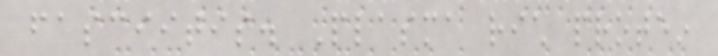fasciitis. Plasma rich protein
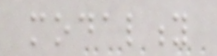modality
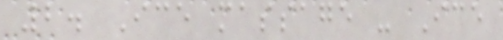2. Ice massage - Ice
